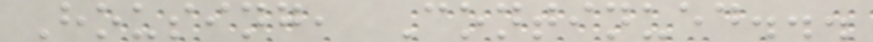Housing, Continued...
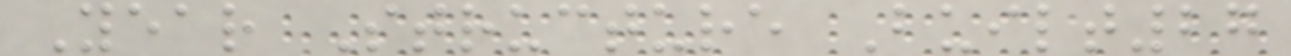Year Structure Built27
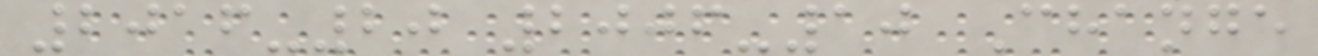2016-20 2006-10 Change
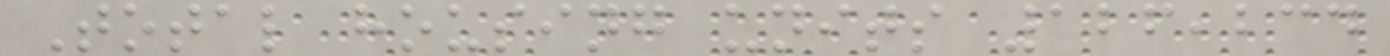Total housing units 126,234
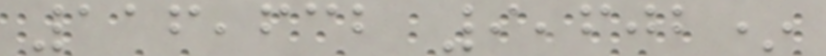116,632 9,602*
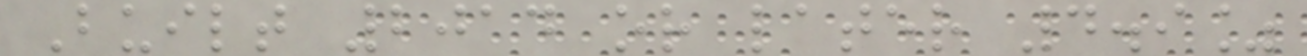Built 2014 or later 4.9%
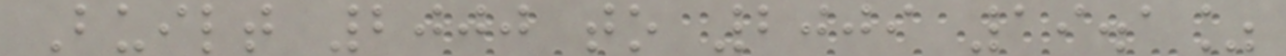Built 2000 to 2009 19.1%
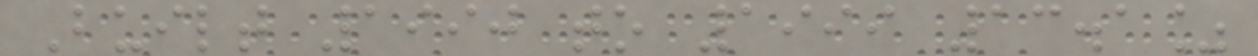Built 1990 to 1999 13.1%
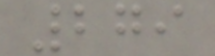279
